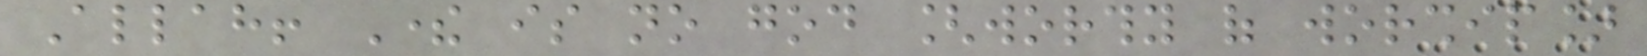Allah! There is no god [worthy of worship]
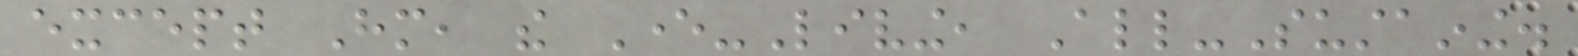except Him, the Ever-Living, All-Sustaining.
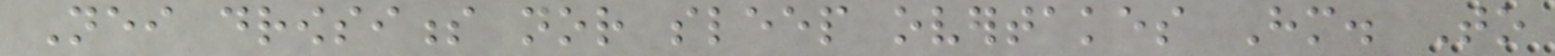Neither drowsiness nor sleep overtakes Him. To
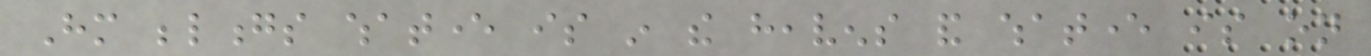Him belongs whatever is in the heavens and whatever is on
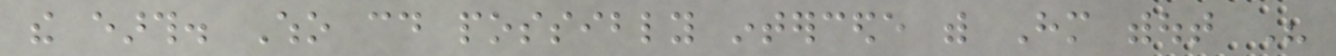the earth. Who could possibly intercede with Him without His
